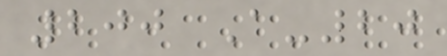200 A-20
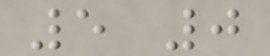5 0
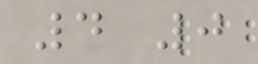4 0
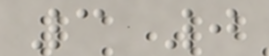3 0
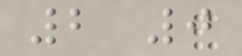2 0
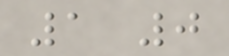1 0
